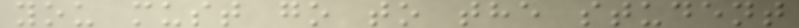you must go to the student
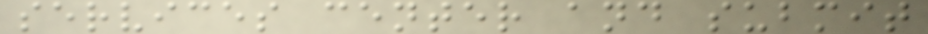services center and submit
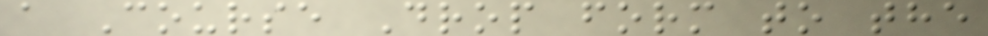a Course Drop form to the
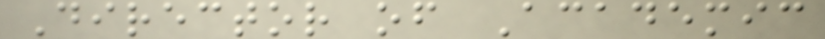Director of Academic
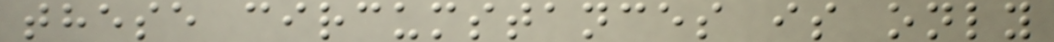these circumstances is only
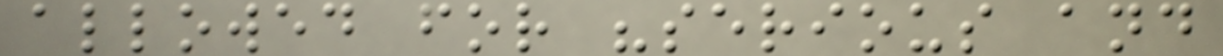allowed for "serious and
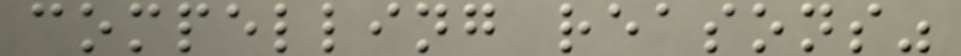compelling reasons"
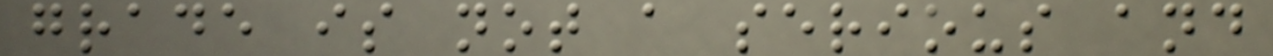grade is not a serious and
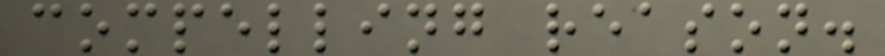compelling reason.
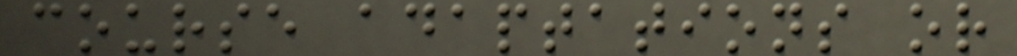course adaptations or
